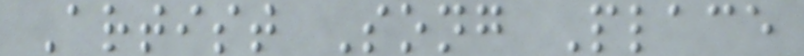Artist Song Place
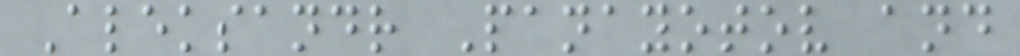Aleksandr Panayotov and
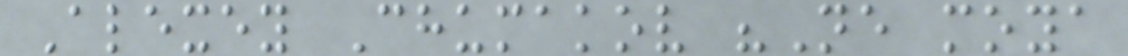Alexey Chumakov "Ne moya
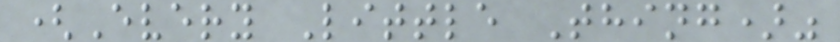(Every Little Thing)"
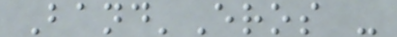Band'Eros -
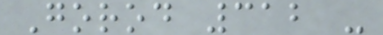Gorod 312 -
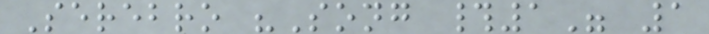Serebro "Song #1" 1
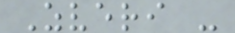Zveri -
